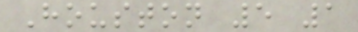Houston 5 1
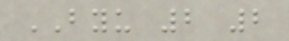BYU 2 2
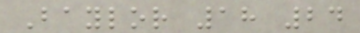Baylor 18 24
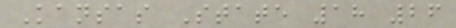Kansas State 18 26
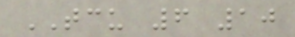TCU 6 10
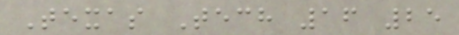Texas Tech 16 25
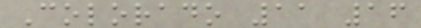Colorado 11 16
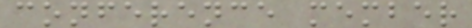conference member
